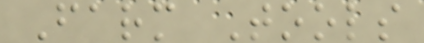Farm Tools
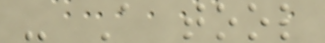- A tool
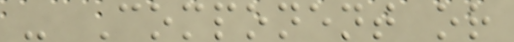- Component or
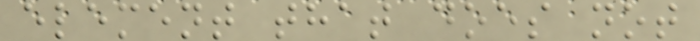element that does not
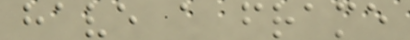have a frame
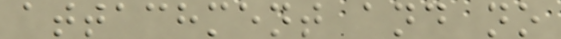attachment and no
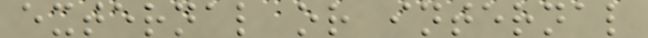external or internal
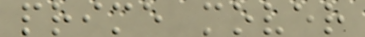prime mover
